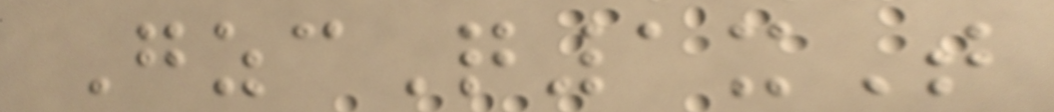GzcQ1xT
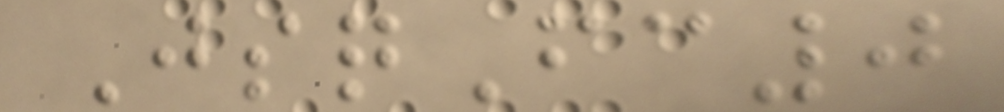JsqFc0
